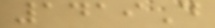1419D
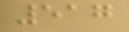517
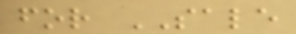for SALE
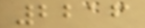2216
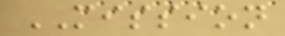MISSION
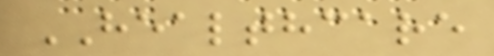HEALTHCARE
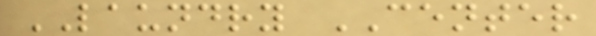LAUNDRY CENTER
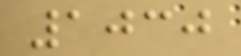1030
